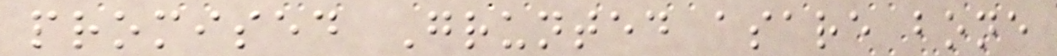promised Grunted asare bone
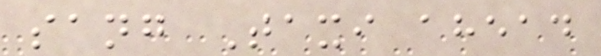sang Taxi ahead
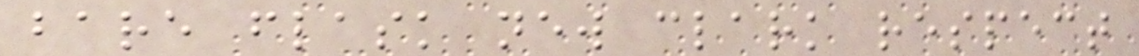bare flask new clark respect
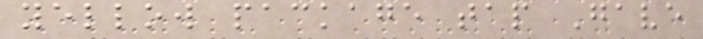yellow package tap Gave
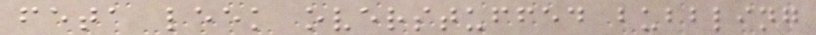feta leek overstuffed bubbling
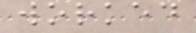worked
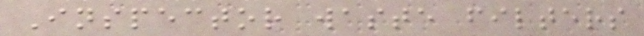Inspector waste filters
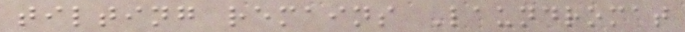tilting remains Laundromat
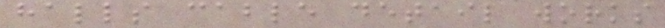halls cable detail works
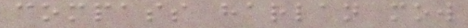compass harlan mow
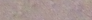110
